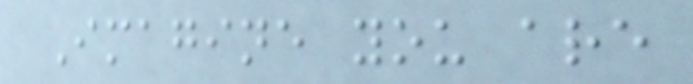Imagine you are
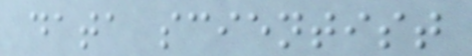data scientist
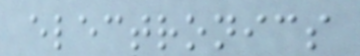electronics
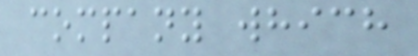company which
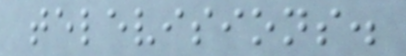televisions.
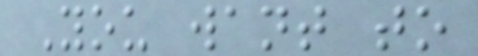You want to
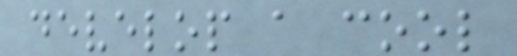develop a cool
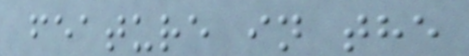feature in the
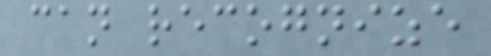can recognize
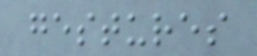gestures
